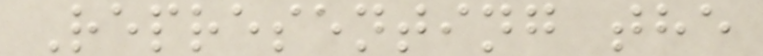Representing the
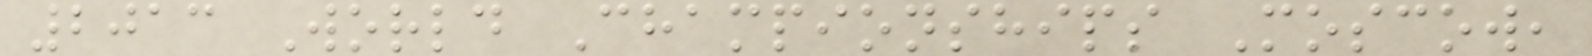2013 World Championships Moscow,
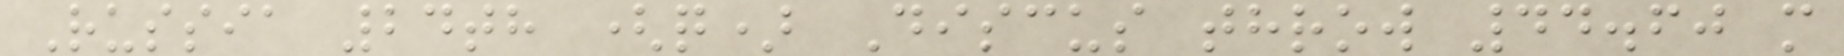Russia 24th (q) Discus throw 44.60 m
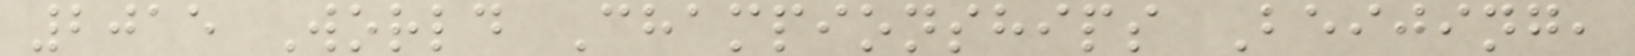2015 World Championships Beijing,
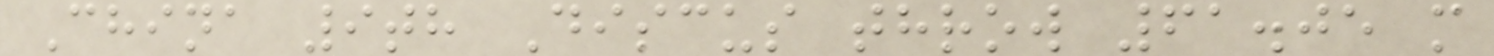China 9th Discus throw 61.05 m
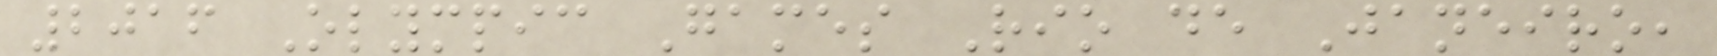2016 Olympic Games Rio de Janeiro,
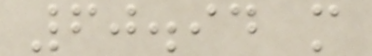60.94 m
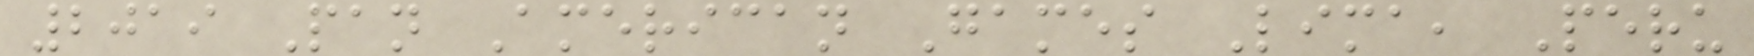2019 Pan American Games Lima, Peru
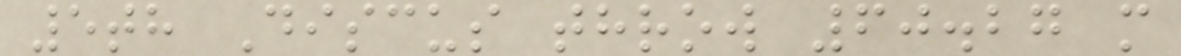5th Discus throw 60.27 m
